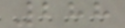288
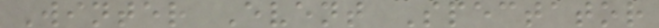Winter Event Spectator
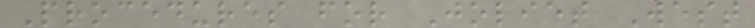Procedures for Joliet West
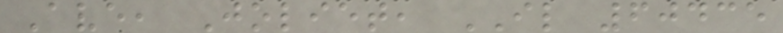Ave, Joliet, IL 60435
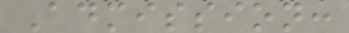Admission:
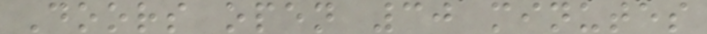Doors open 30 minutes
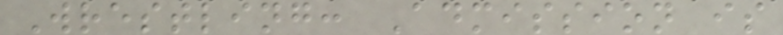Wrestling: Admission is
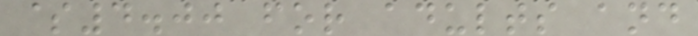$4.00 for adults and
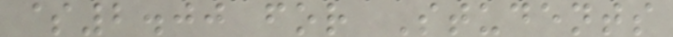$2.00 for Students
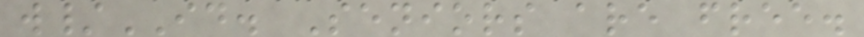w/ID. Seniors are free.
